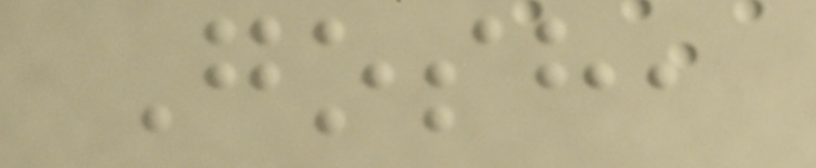Gosh,
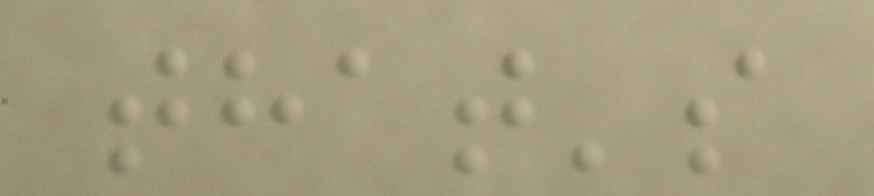that's
